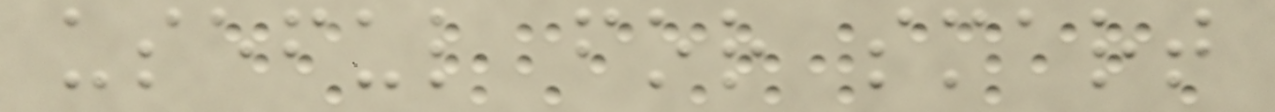useful for smart
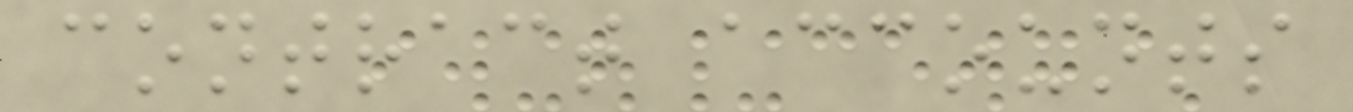contract accounts
